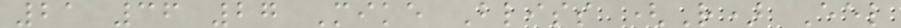21 36 27 Mike Bliss (R) Eel
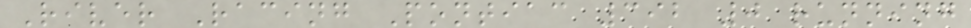River Racing Pontiac 392 0 running
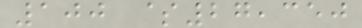100 $27,350
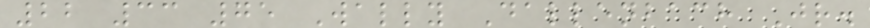22 33 75 Wally Dallenbach Jr.
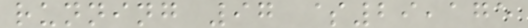running 97 $29,175
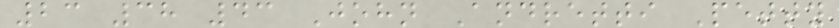23 38 43 John Andretti Petty
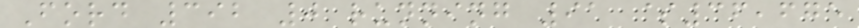Ford 392 0 running 91 $36,675
